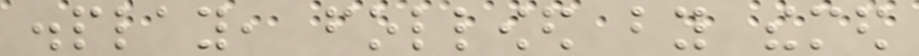display, followed by themed
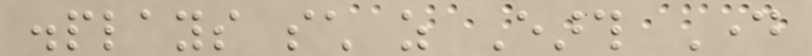displays such as Earth Day
